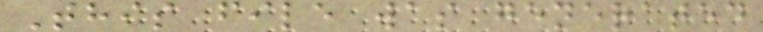This file was generated
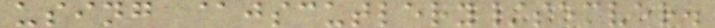using @jscutlery/semver.
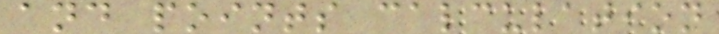and points calculation
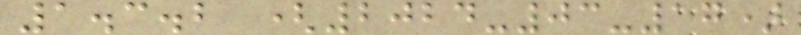1.3.2 (2024-03-17)
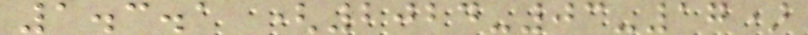1.3.1 (2024-03-17)
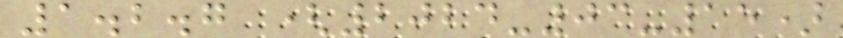1.2.7 (2024-03-15)
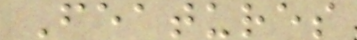Features
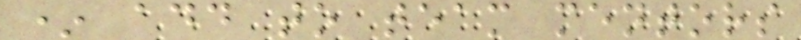* add to team mentors
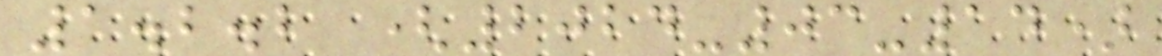1.2.2 (2024-03-14)
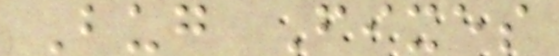Bug Fixes
